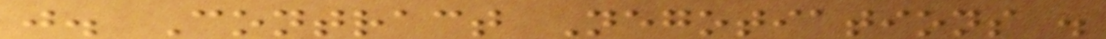j. Contract Negotiations .
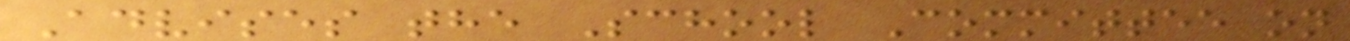Advises the School Committee on
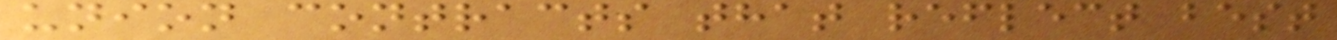union contracts that reflect best
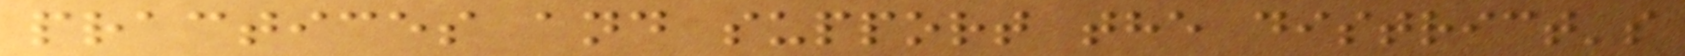practices and support the district's
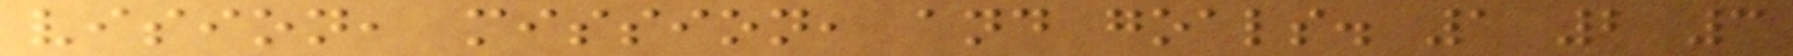vision, mission, and goals. 1 2 3
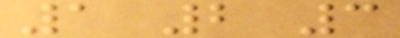1 2 3
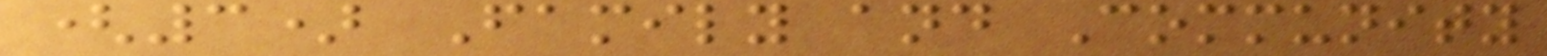(3) Family and Community
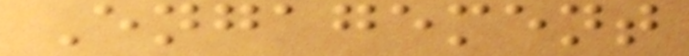Engagement
